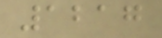1217
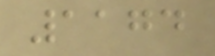1174
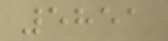5851
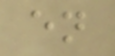en
